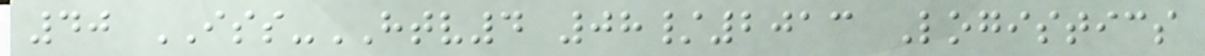40 ISS-HTV4 08/2013 Logistics
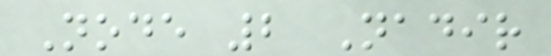Node 2 Nadir
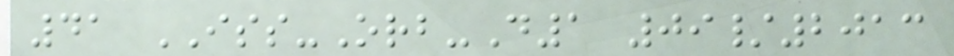41 ISS-Orb-D1 09/2013
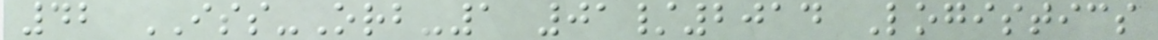42 ISS-Orb-1 01/2014 Logistics
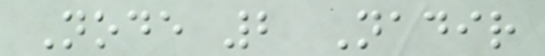Node 2 Nadir
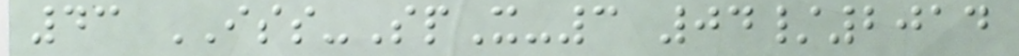43 ISS-SpX-3 04/2014
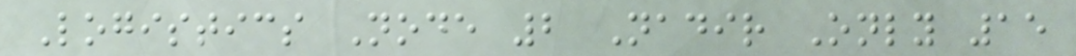Logistics Node 2 Nadir Only 15
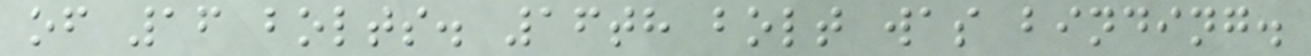of 16 bolts. 16th bolt was binding.
